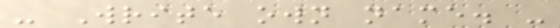- Write own name. -
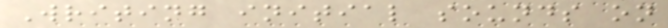Writing initial sounds on
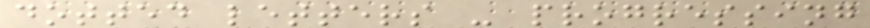dotted letters - progressing
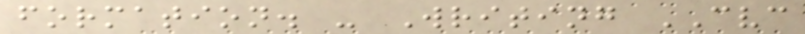formation. - Writing CVC
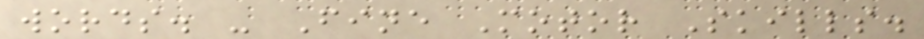words. - Fine Motor Skills.
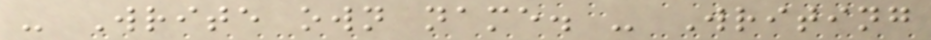- Write own name. - Writing
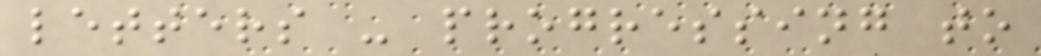letters - progressing to
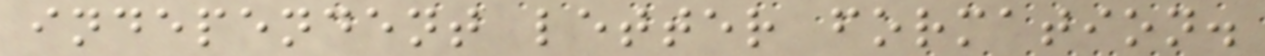independent letter formation.
